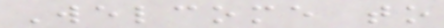Welcome to
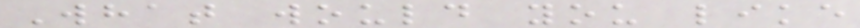What would you like
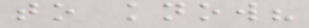to know?
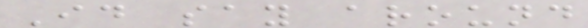Id say around
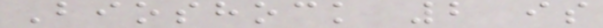Bioshock 2 is
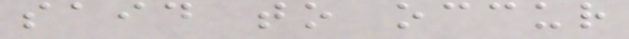said to occur
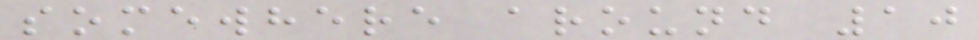somewhere around 10
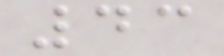43
